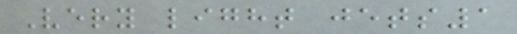Very light jets1
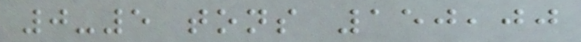0-5 tons 150,00
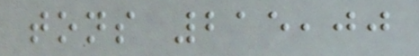tons 215,00
